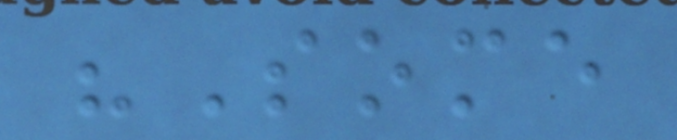"Some
